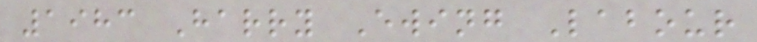1983 Harry Ewing Labour
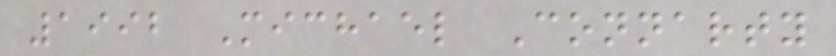1992 Michael Connarty
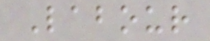Labour
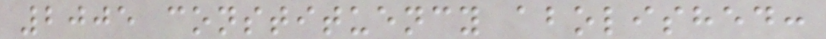2005 constituency abolished:
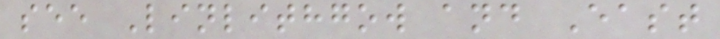see Linlithgow and East
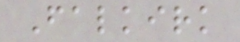Falkirk
